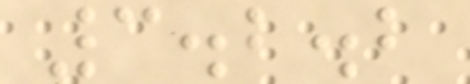3.2.2
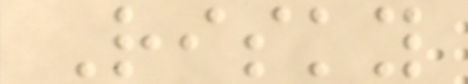Risky
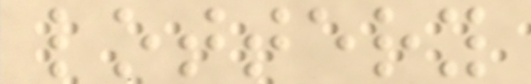lottery
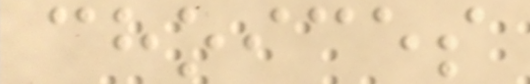choices
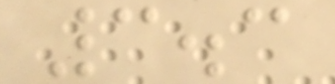3.3
